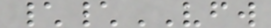\\VFW
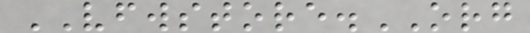VFWSTORE.ORG
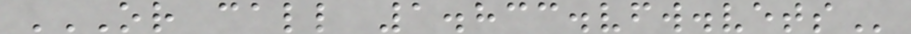OR CALL 1.833.VFW.VETS
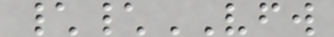\\VFW
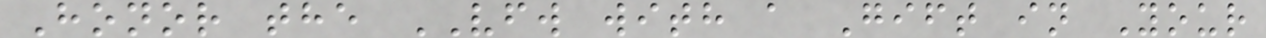Honor the VFW with a Gift in Your
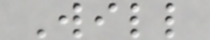Will
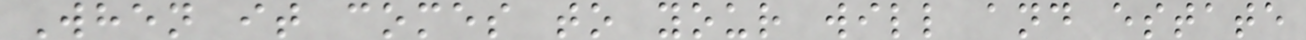When it comes to your will and estate
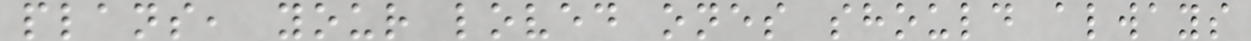plans, your loved ones should always
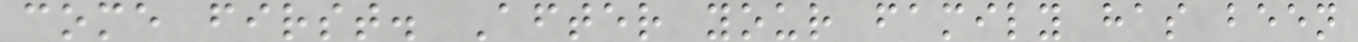come first. After your family has been
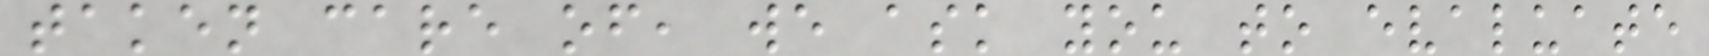taken care of, we ask you to evaluate
